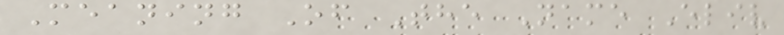Meaning Of The Name Eliv
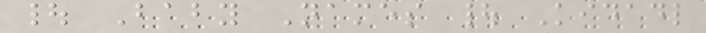| Baby Names | Kidadl
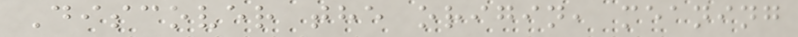Discover the origin, meaning
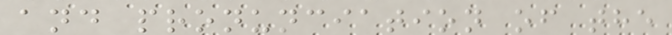and pronunciation of the
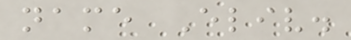name Eliv.
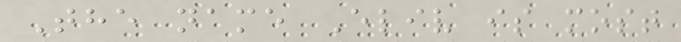The name Eliv is most
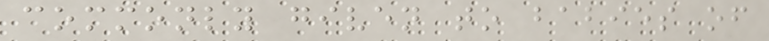commonly given to babies of
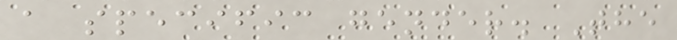a specific gender. The
